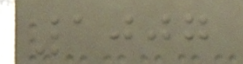1007
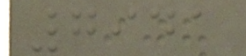7941
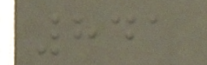841
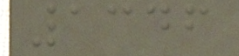1346
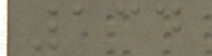134
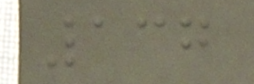137
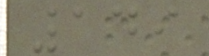149
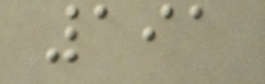191
